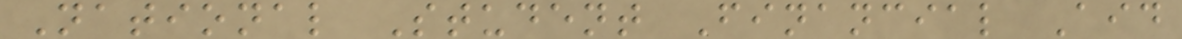National Student Financial Aid
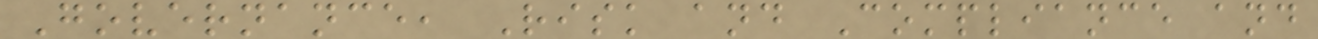Governance, Risk and Compliance and
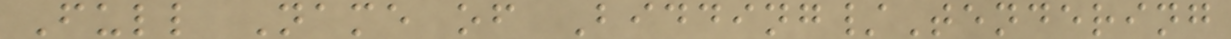Full Name of Bidding/Tendering
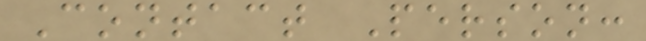Contact Person:
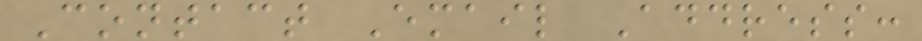Contact Email Address:
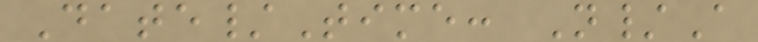Date/Time: N/A
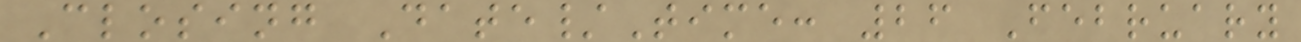Closing Date/Time: 26 February
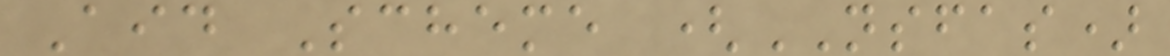Aid Scheme (NSFAS)
